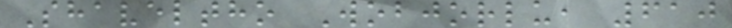Shaveltho Wobjorlu, 610
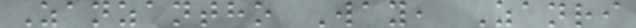Zanzantho Way, Zanri
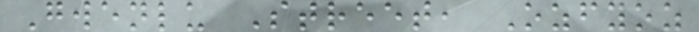Gwenlu Street, Ozfyoz
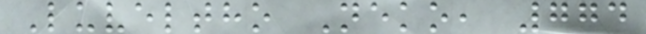Luveltho Neko, 774
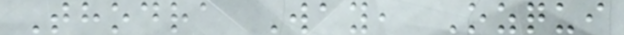Thodra Way, Ozqui
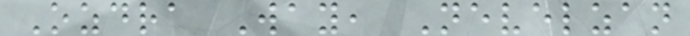Ozdra Way, Nevelzan
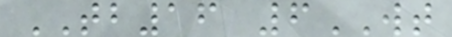TB16 6WT
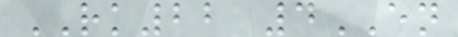RK22 4EN
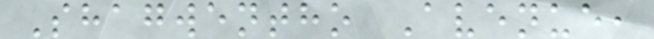Shagwentho Avenue,
